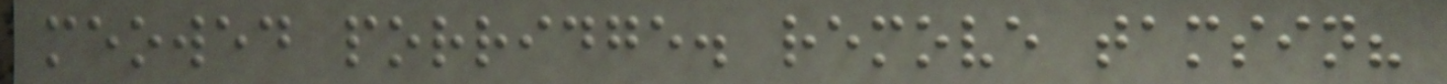meowed porridge. remove tamsin?
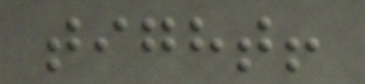tight!
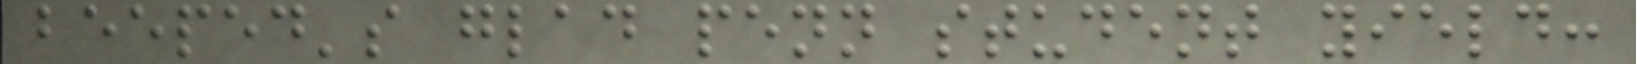beeped's glad penn student yield:
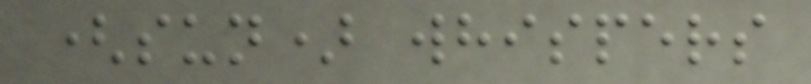(sun) whispers
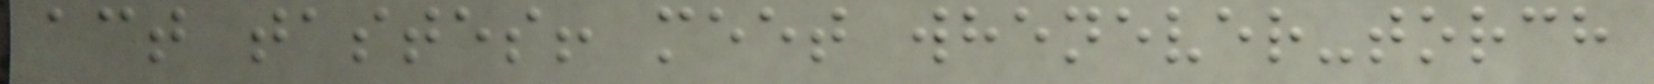act tastes! meet whenever-torch
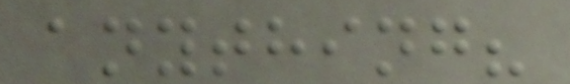anything?
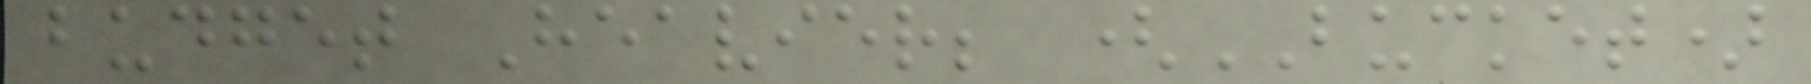budget Heavier; (BUCKET)
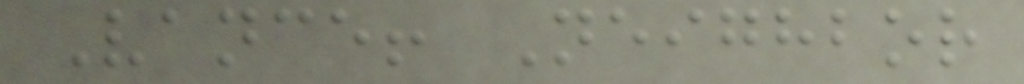Vance! Neighbor
